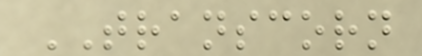TRANSCORN
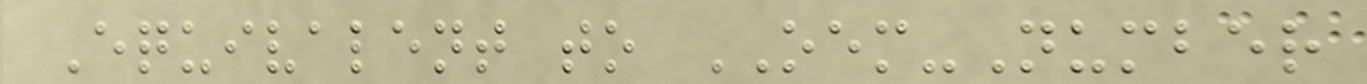Equivalent to OEM-Number
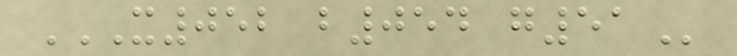X052 B054 G51
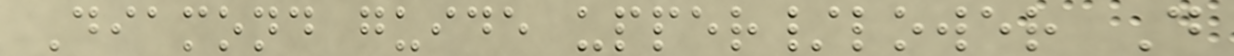Diamond guide upper/lower D
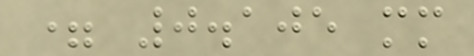= 0.105 mm
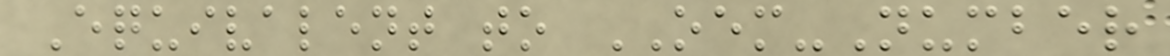Equivalent to OEM-Number
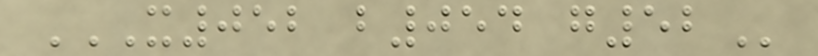X052 B054 G52
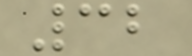32
